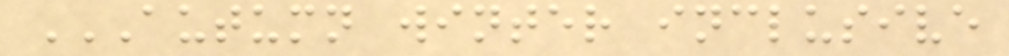AUTUMN WINTER INCLUSIVE
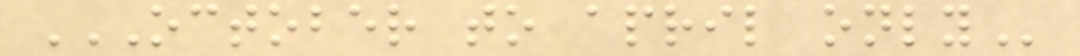OCTOBER TO APRIL ONLY
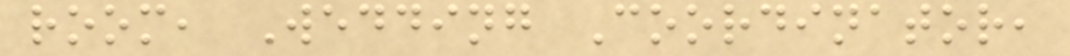room, Wedding Coordinator,
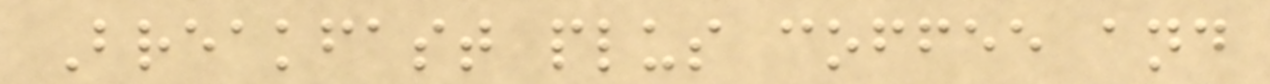Breakfast plus coffee and
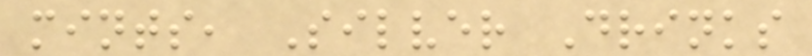mints, Silver Drinks
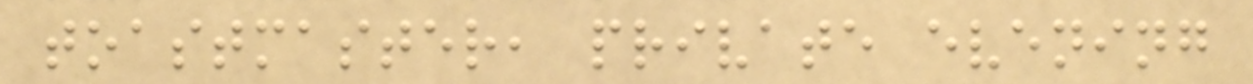toastmaster, private evening
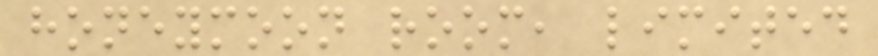honeymoon room, limited
